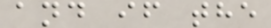and if the
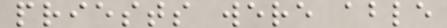priests were able
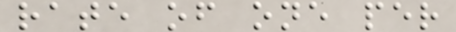rate of one per
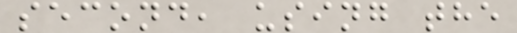second, using the
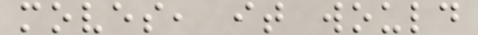moves, it would
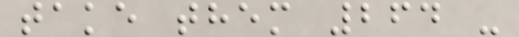take them 264 -
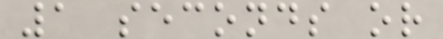1 seconds or
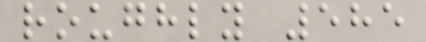roughly 585
